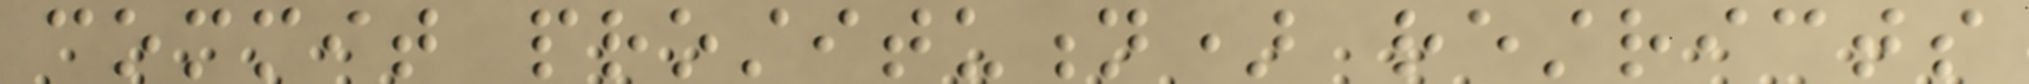commit prostitution) restricts
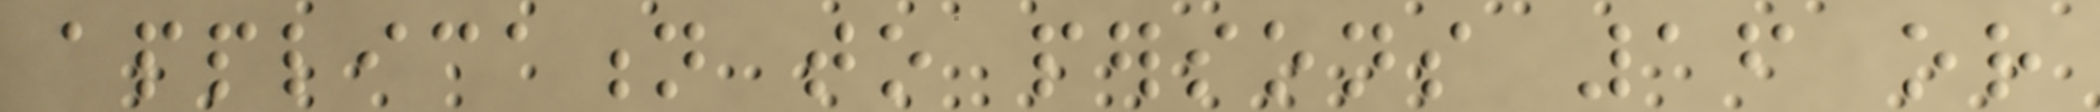application to persons 16 or
